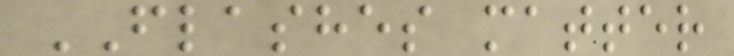FLASHES matter
